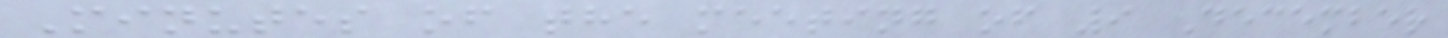Minutes of the meeting of 9 December
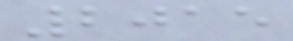2015
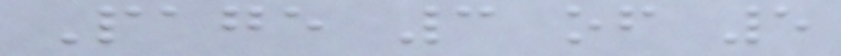Page 3 of 5
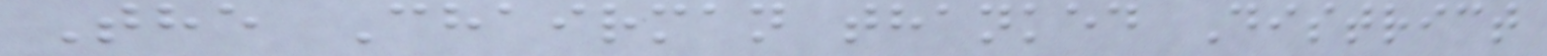The Chairman thanked District
